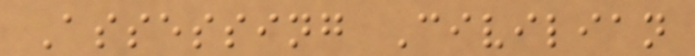Assessing Civilian
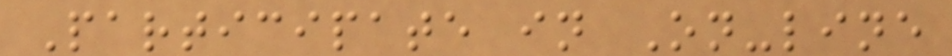Participate in On-line
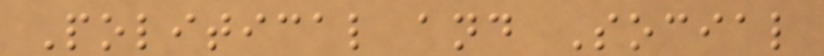Political and Social
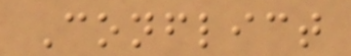Conflict
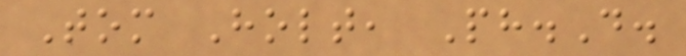Tom Holt, Ph.D.
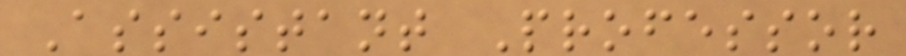Assistant Professor
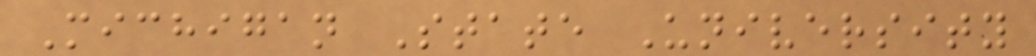Michigan State University
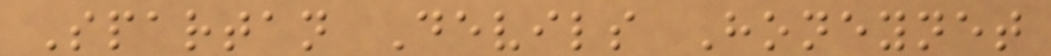Spartan Devils Honeynet
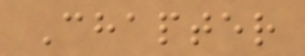Chapter
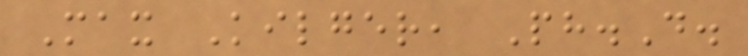Max Kilger, Ph.D.
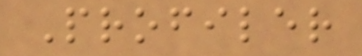Profiler
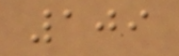109
